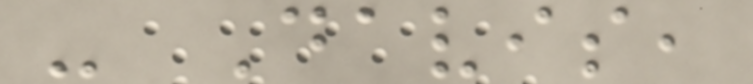- Davis,
